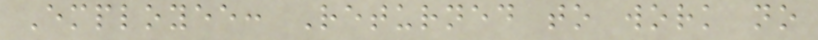Employee: Returned to work no
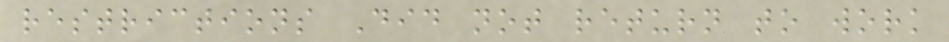restrictions Did not return to work
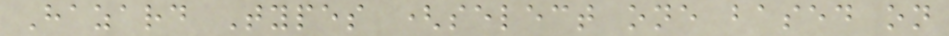Hazard Types (select one based on
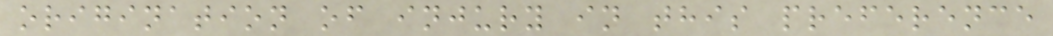origination of injury in this preference
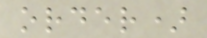order)
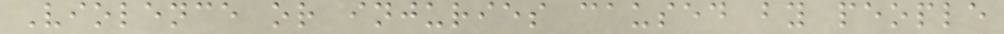Violence or injuries caused by people
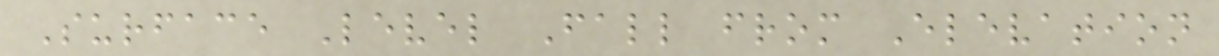Surface Level Fall from Elevation
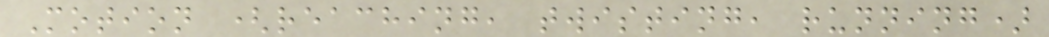Motion (reaching, twisting, running)
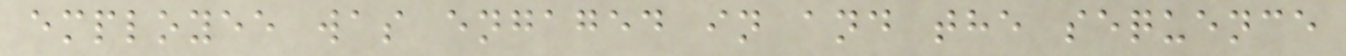employee was engaged in and the sequence
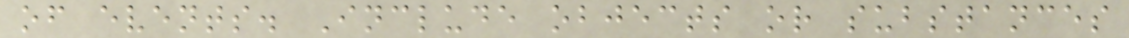of events. Include objects or substances
